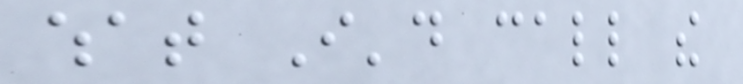what I'd call the
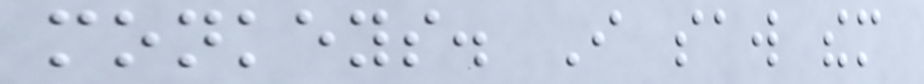monkeys. I saw them
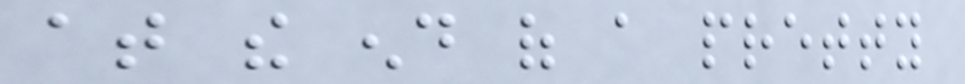at the end of a pretty
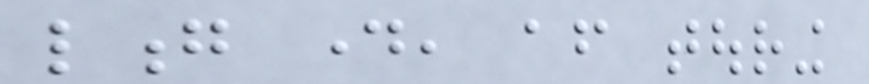long day, after touring
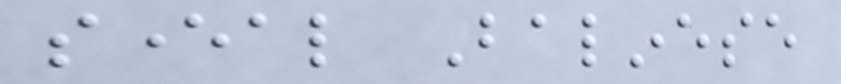several Balinese
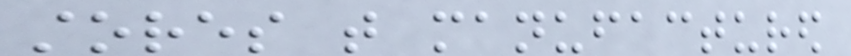stores that manufactured
